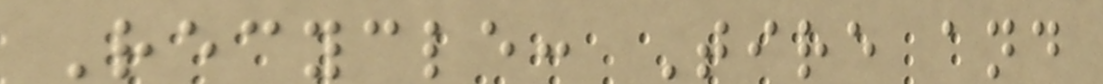Recycle: Tire and
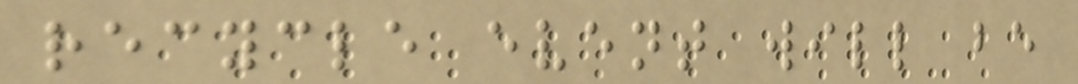recycle event will be
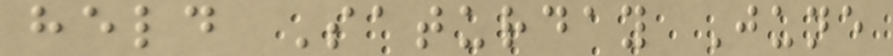held Saturday June
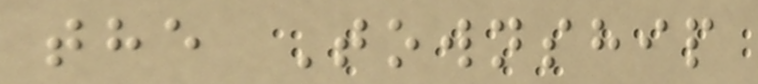the Township
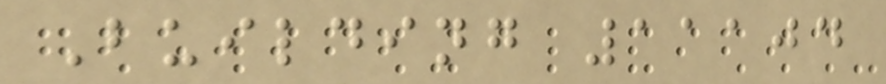Building 11104
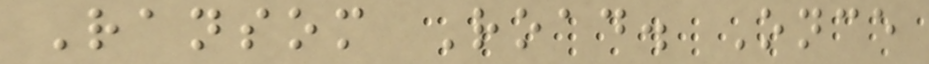Ransom Road. Once
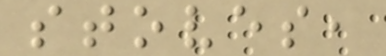stoves,
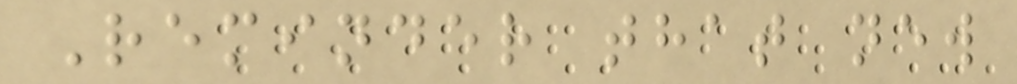Reminder that new
